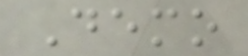Demo
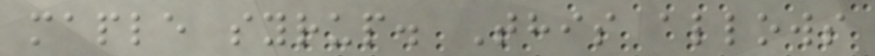maple syrup. This allows
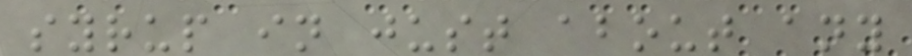syrup in just about any
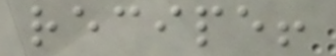recipe!
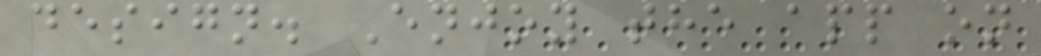design. Enjoy the app on
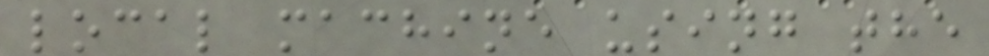local machine using the
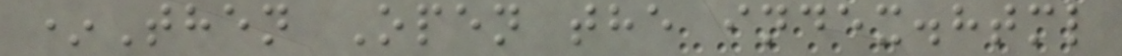*Then Open the index.html
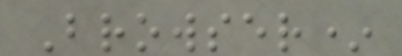Browser*
